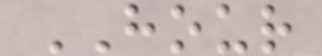HOUR
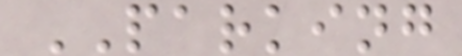PARKING
